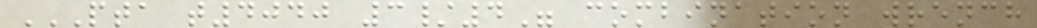PTA T4040 3/4" COMBINATION WRENCH
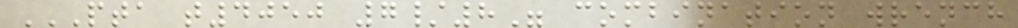PTA T4050 7/8" COMBINATION WRENCH
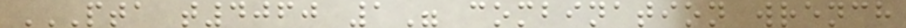PTA T4060 1" COMBINATION WRENCH
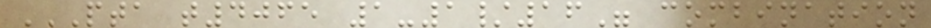PTA T4065 1-1/16" COMBINATION
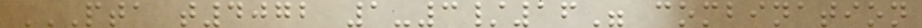PTA T4072 1-3/16" COMBINATION
